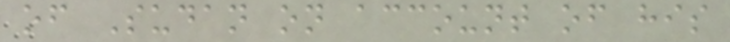of Sudan on account of his
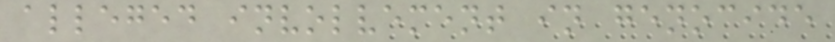alleged involvement in genocide
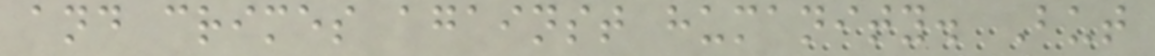and crimes against humanity. But
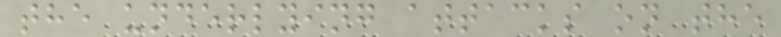the underlying attacks on the
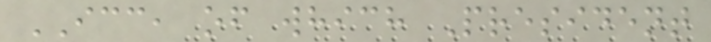ICC, of which President
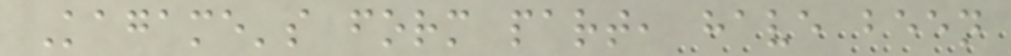Kagame's form part, have been
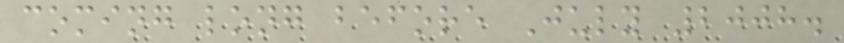coming long before July 2008.
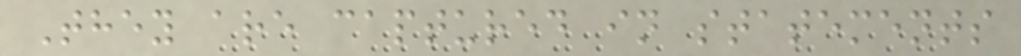They are captured in statements
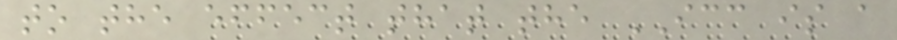to the effect that the ICC is a
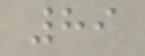89
